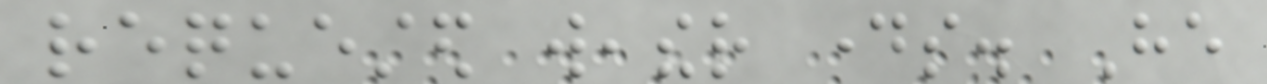requested weather days. He
